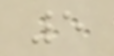5
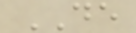DE
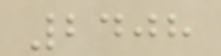2408
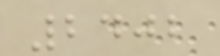2402
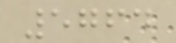5764
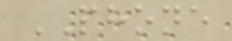PHONE
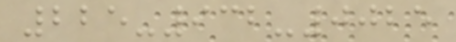225-932-0025
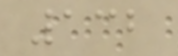132
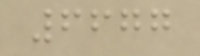6677
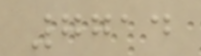7714
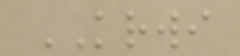KRWI
